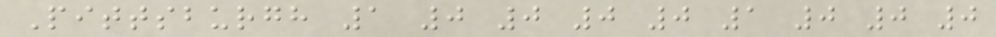Pittsburgh 1 0 0 0 0 1 0 0 0
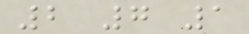2 7 1
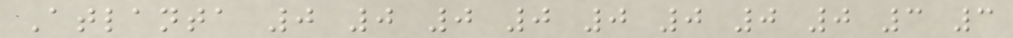Atlanta 0 0 0 0 0 0 0 0 3 3
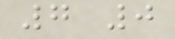7 0
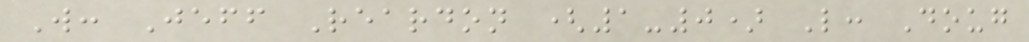W: Jeff Reardon (1-0) L: Doug
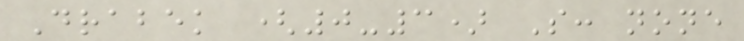Drabek (0-3) S: none
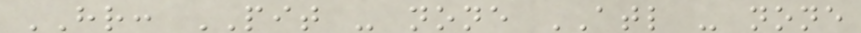HR: PIT - none ATL - none
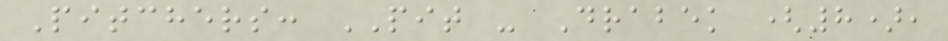Pitchers: PIT - Drabek (8),
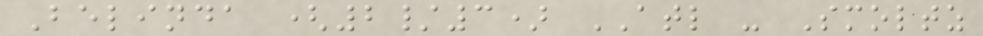Belinda (2/3) ATL - Smoltz
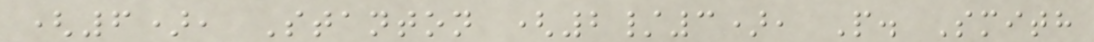(6), Stanton (2/3), P. Smith
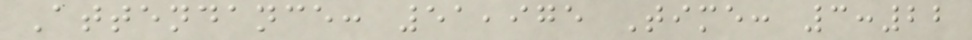Attendance: 51,975 Time: 3:22
